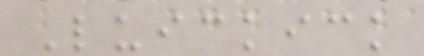Luickick
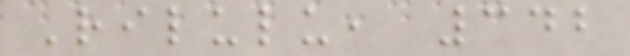Rilulu, 342
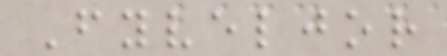Fyveljor
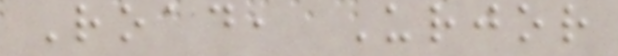Road, Urjor
